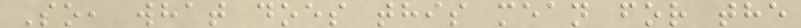So, what does this mean for the
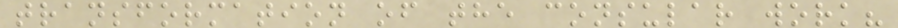transformation of the consular work?
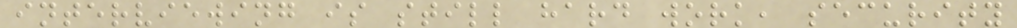interviewing is still hard work, security
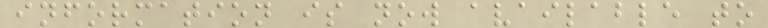information is now available to
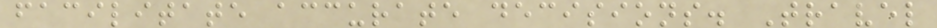facilitate accurate decisions. Travel
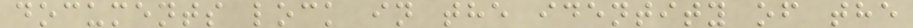documents lock in the identity of the
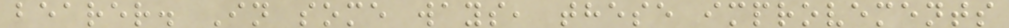bearer. In some ways, these improvements
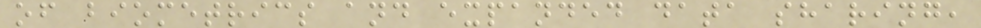of biometrics and expanded data sharing,
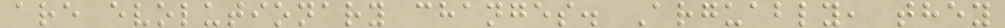are evolutionary changes. Arguably, they
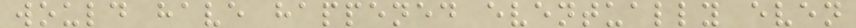would have happened eventually even
